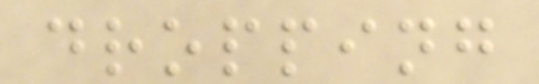dropping
